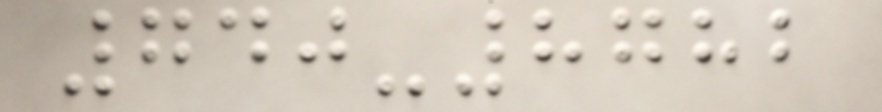740-8782
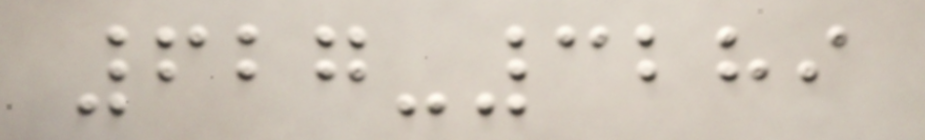627-3289
